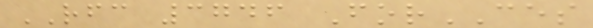RFC 3746 ForCES
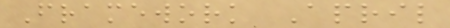Framework April
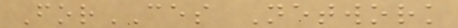ForCES Network
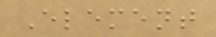Element
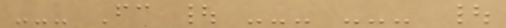--- Fc | --- --- |
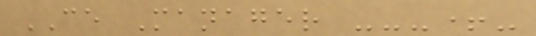CE Manager ---+-
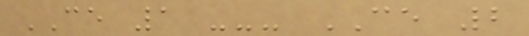CE 1 --- CE 2
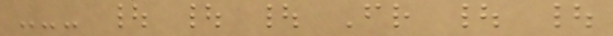--- | | | Fr | |
